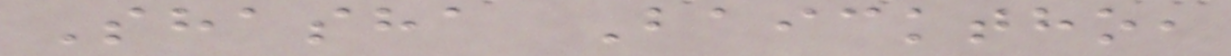Shasha Baicktho,
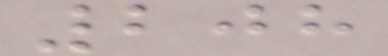208
